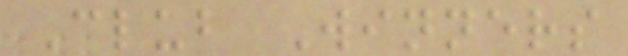Club Winners
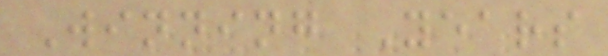Winning Years
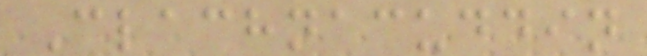Clachnacuddin
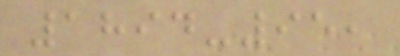1894-95,
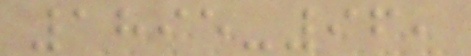1895-96,
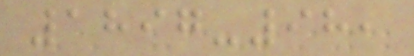1897-98,
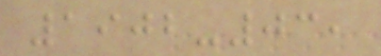1902-03,
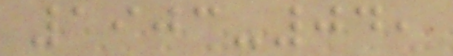1903-04,
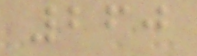260
